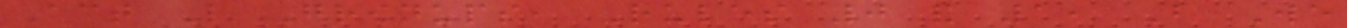Act Like Grownups, Rules 0 and 1, But We
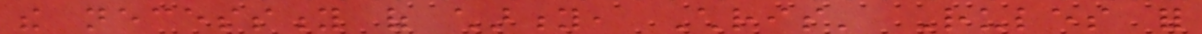the necessity of charity, Chris' Rules for
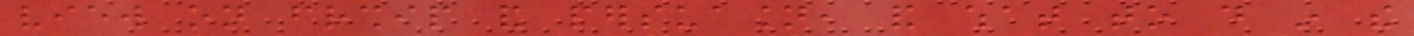view on friendship and persuasion, and what to do in the
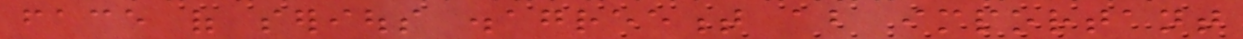face of serious disagreement about important
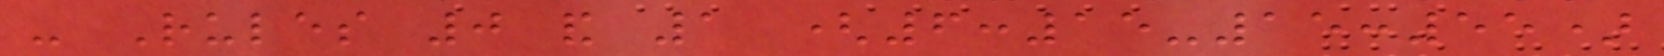- Rules 0 and 1 (6:15-15:55)
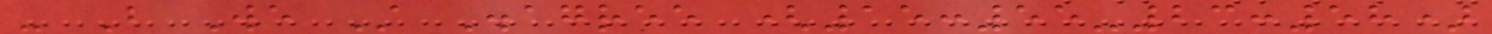- But We Still Disagree (15:55-23:58)
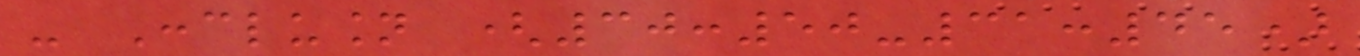- Conclusion (30:50-31:45)
